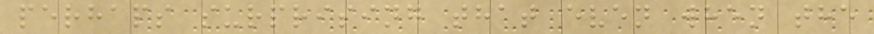perhaps surprising that even when the
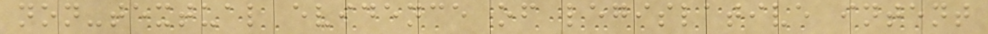non-textual evidence of legislative intent
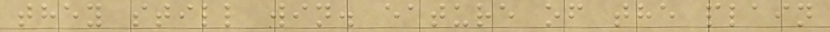they still win. eature of the plain
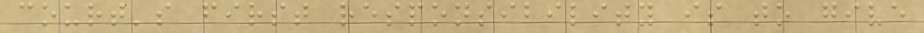court's first responsibility is to give
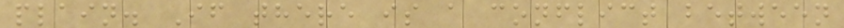plain. If there is a conflict between
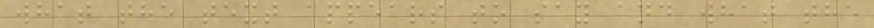what the text appears to say and what the
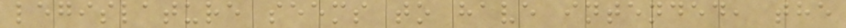legislature seems to have intended, the
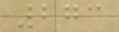273
